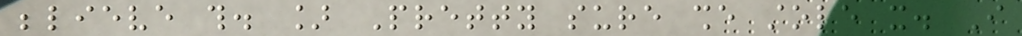believe this. ] Pretty sure she stole it. I
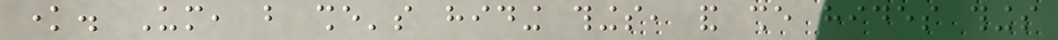know. Um, but she's hiding things, and she hides things
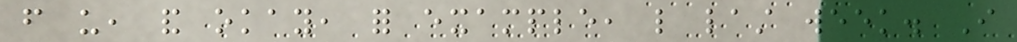from us, and okay, for example, like last week. I
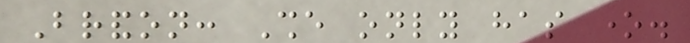Brandon: She only has one.
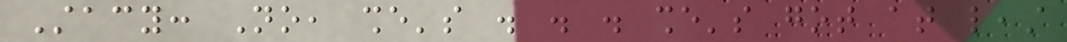Stacy: No, she's . . . she's got at least
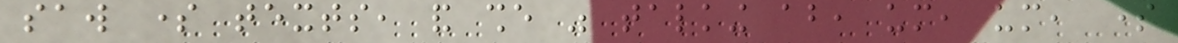saw some texts, and she was talking about, um, um, some
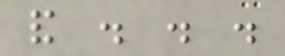and . . .
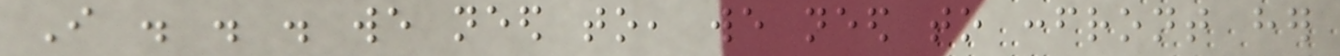I . . . we need to, we need to confront her
